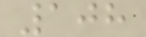108
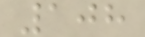108
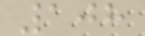108
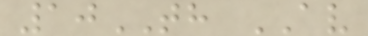10TH AV
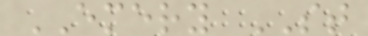EMERY ST
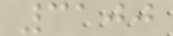3100
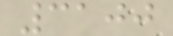3100
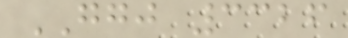GGJ 3326
